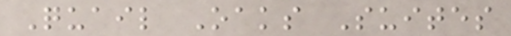Quail Oaks Suites
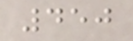450
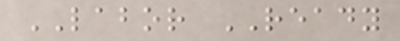LABOR READY
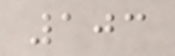103
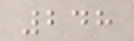248
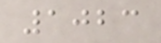1023
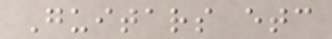Guitars etc
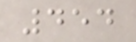454
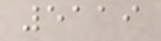5119
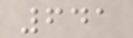641
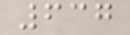637
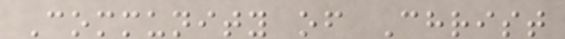Community of Christ
